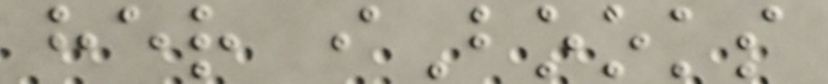her iBooks
